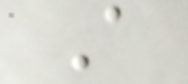A
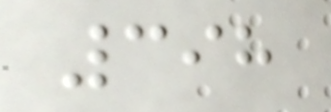398
